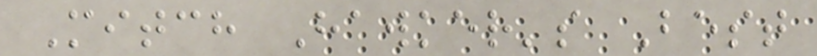Mitch Hawker's Best
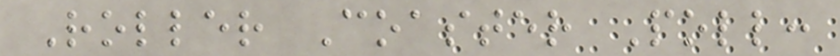Roller Coaster Poll:
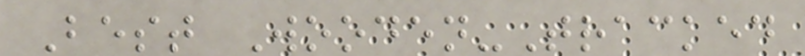Best Wooden-Tracked
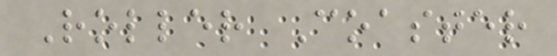Roller Coaster
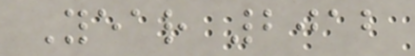Year 2012
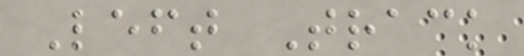Left Track
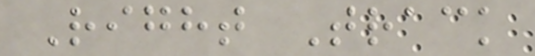Right Track
